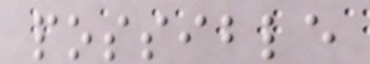possible
